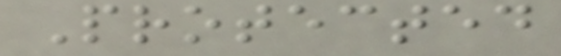Protected
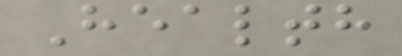Health
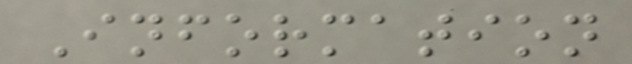Information
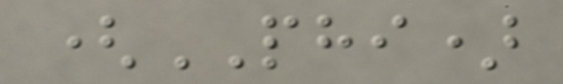(PHI)
